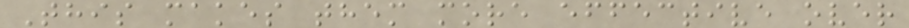This makes them more effective over
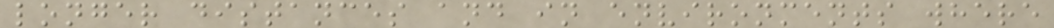longer distances and in environments where
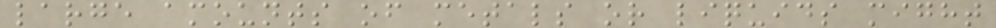large amounts of metals or liquids might
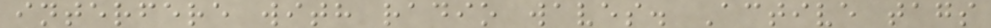interfere with radio waves. Active tags
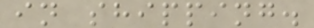in shipping.
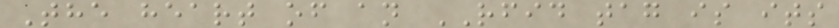The heart of an RFID tag is its
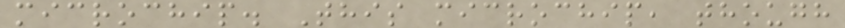microchip. This microchip, though
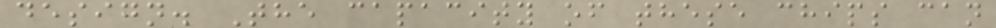design. The capacity of these chips can
